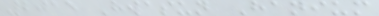2015 Hwasun Hanium
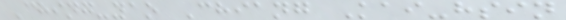Ching-yao Chiang Kai-hsin
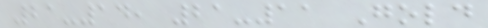21-14, 21-11 Gold
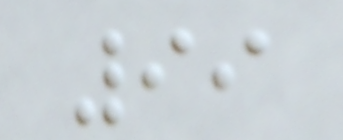99
